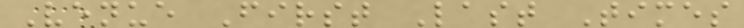Venue First Last Times
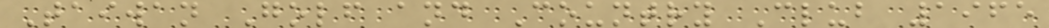Taiwan Golf and Country Club 1965
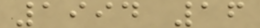1994 16
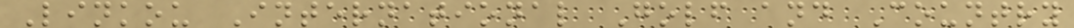Linkou International Golf and Country
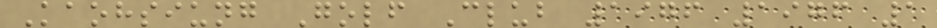Kaohsiung Golf Club 1976 1976 1
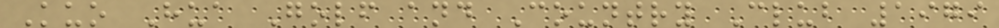Kuo Hua Golf and Country Club 1979
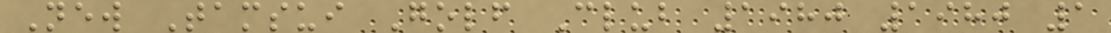New Tamsui Golf Club 1980 1980 1
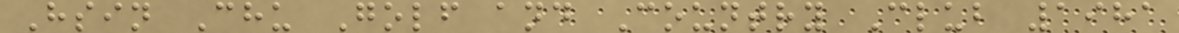Hsin Chu Golf and Country Club 1981
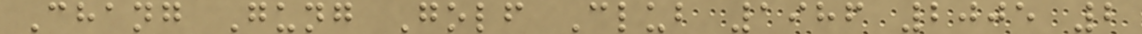Chang Gung Golf Club 1986 2005 2
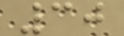30
